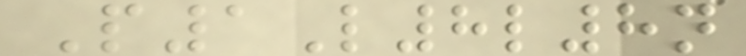P1L8l8n
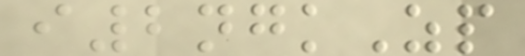i2ngkZp
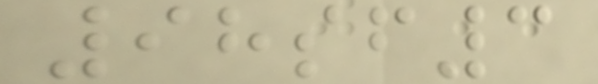98sf3
